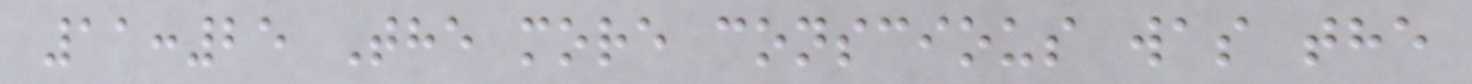11:25 The more conscious was the
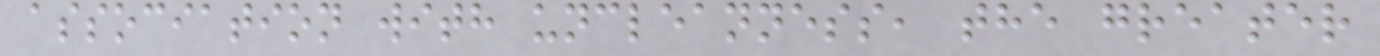association with uncleanness, the greater
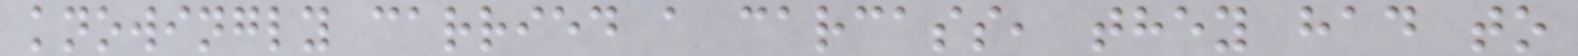knowingly carried a carcass, they had to
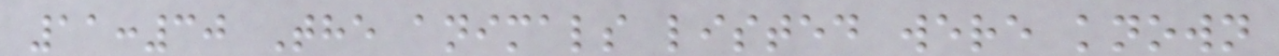11:30 The animals listed were known
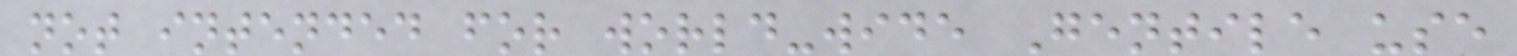not intended for world-wide Gentile use
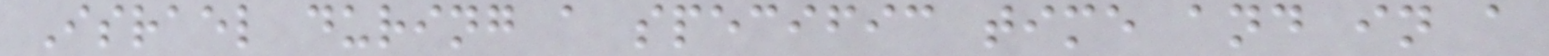Israel during a specific time and in a
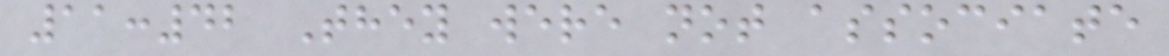11:42 They were not associate
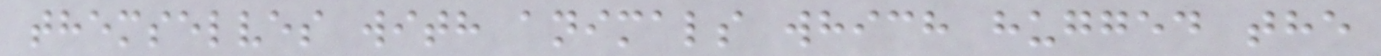themselves with animals which hugged the
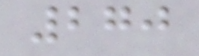270
